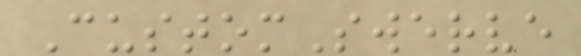CustomSwerve
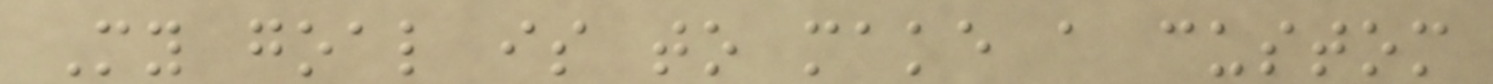My goal is to make a custom
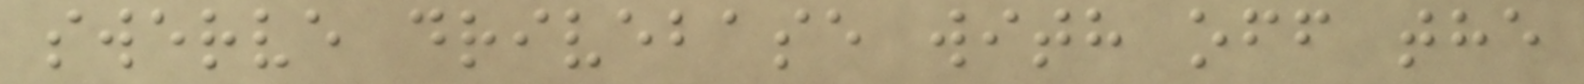swerve drivebase with off the
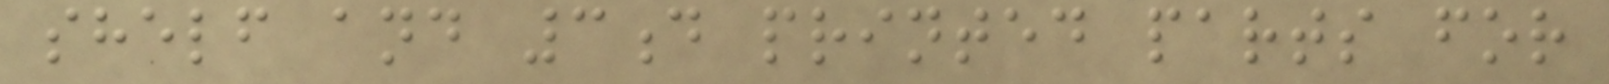shelf and 3d printed parts for
